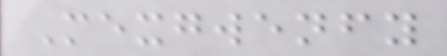Mexgwenfy
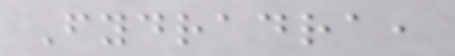Fydradra,
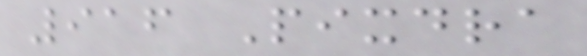916 Pixdra
